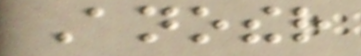Another
